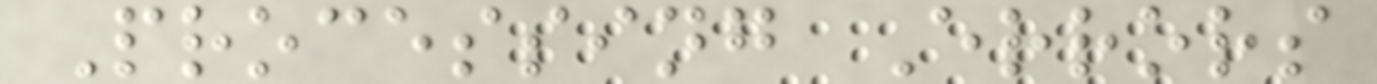Processing Errors
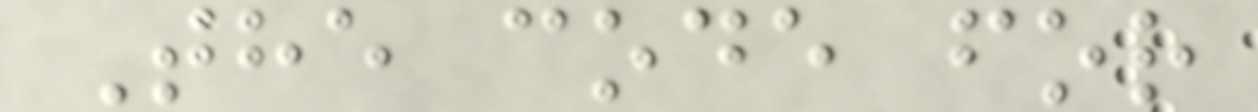The code for
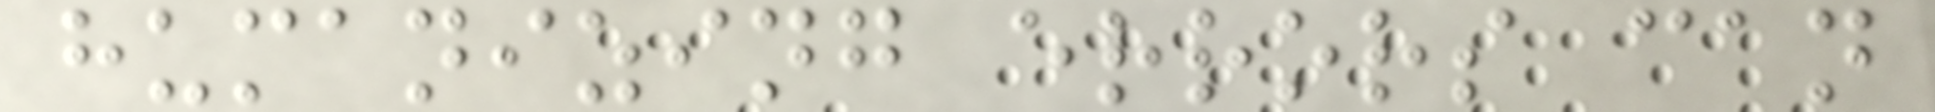humanizing errors can
